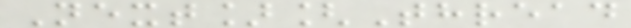Next][Thread
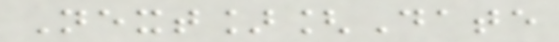Next][Date
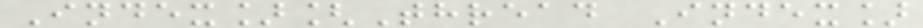Index][Thread Index]
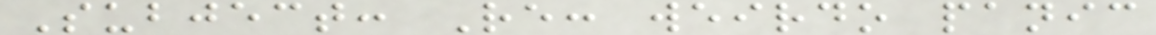Subject: Re: weirdo panic
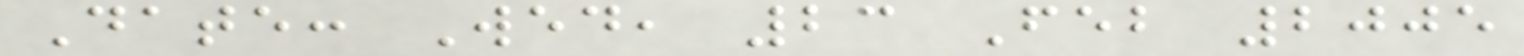Date: Wed, 23 Feb 2005
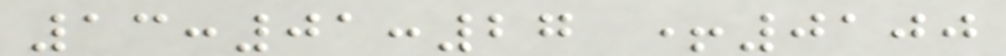13:01:27 +0100
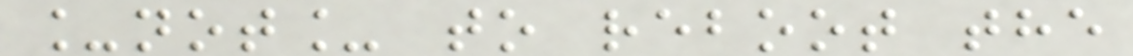_not_ to reboot the
